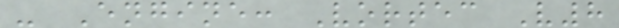- Engine: Vortec V8
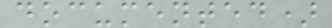documented)
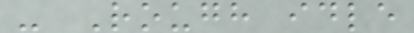- Rough idle
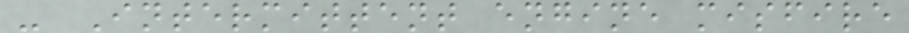- Intermittent engine misfire
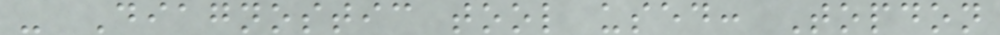- Diagnostic tool used: Topdon
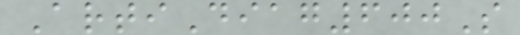ArtiDiag600S
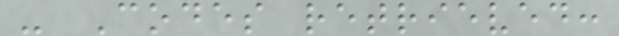- Codes retrieved:
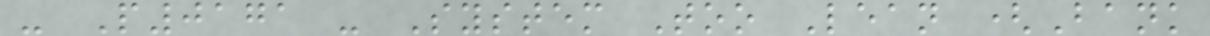- P0171 - System Too Lean (Bank
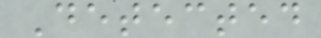Detected
